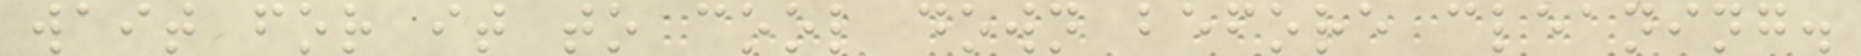wait for it to cool down before cleaning.
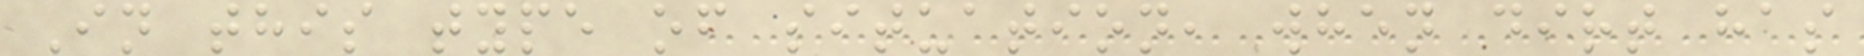In this type of situation, when dirt has
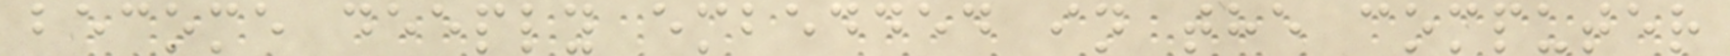become deeply embedded in the computer
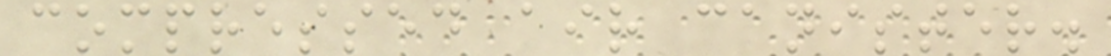compressed air canister.
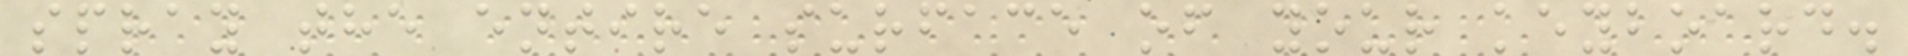spray the entire surface of your keyboard.
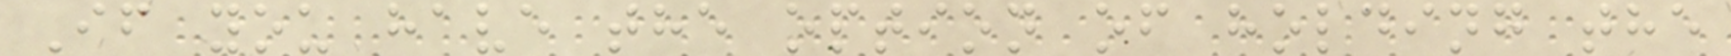If you have the option of holding the
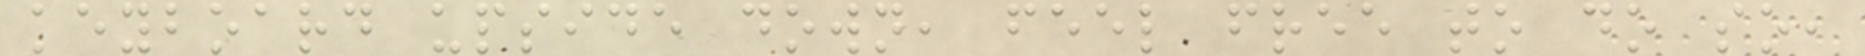keyboard upside down, feel free to do so,
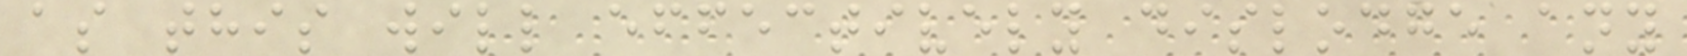as this will effectively dislodge any
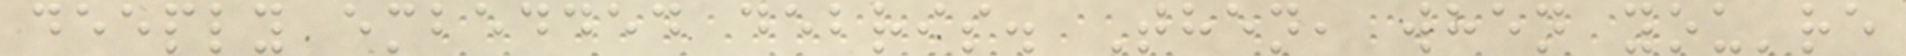deeply embedded debris. Then, when you're
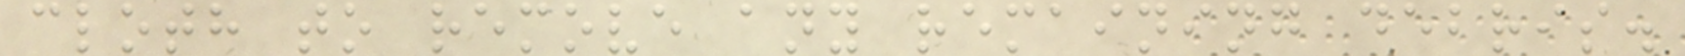cloth to remove any remaining debris.
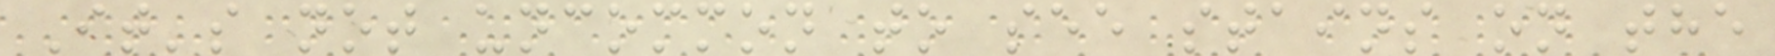It's not uncommon to see stains on the
